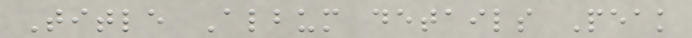Title Album details Peak
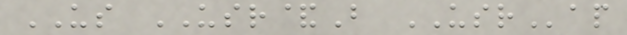US USR&B USRap
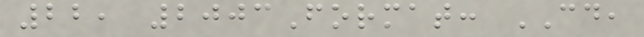22, 2003Format: CD,
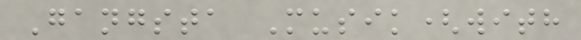Gangsta Musik(with
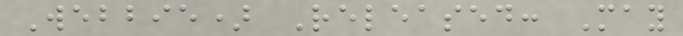Webbie) Released: May
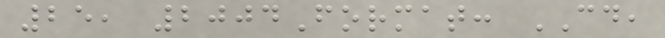25, 2004Format: CD,
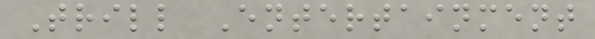Trill Entertainment
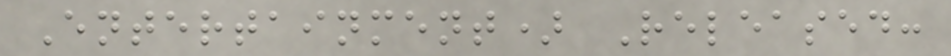Entertainment) Released:
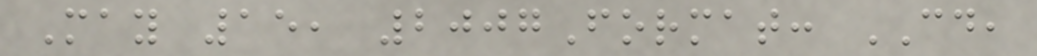May 15, 2007Format: CD,
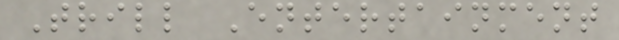Trill Entertainment
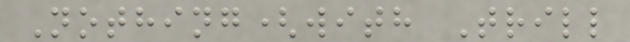Nothing(with Trill
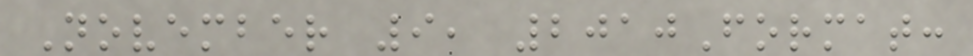November 9, 2010Format:
